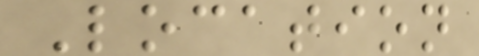Location
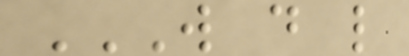W D L
